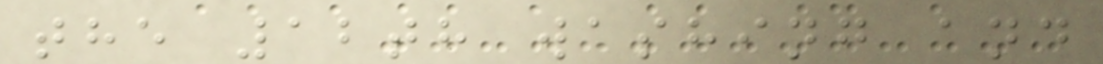the 12th washing and
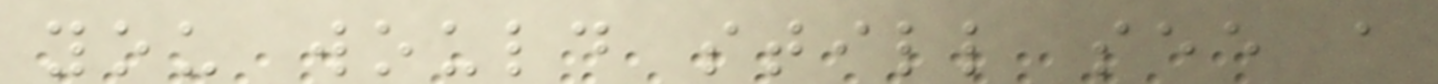you would still see a
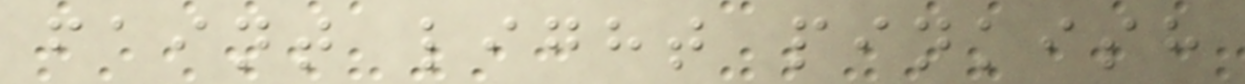faint light pinkish
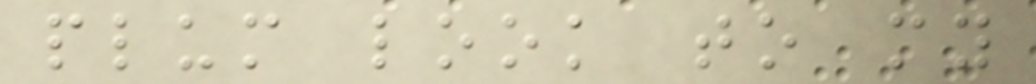plum look to my
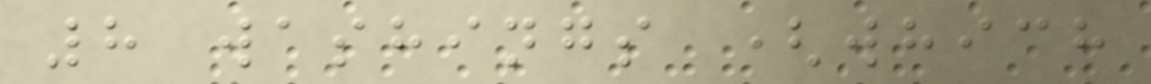8 washings (which
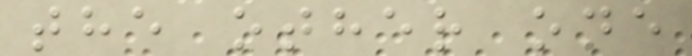the other one
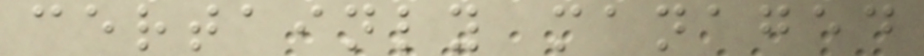certainly managed
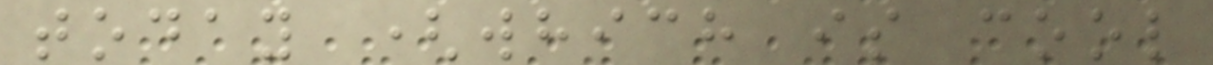today (which is cool
